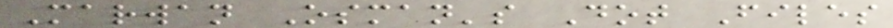Marwan Osman's Dot Files
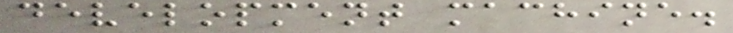development machine.
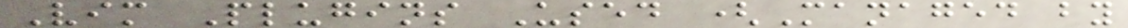Vim Plugins Used (Managed by
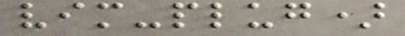vim-plug)
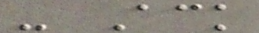- Ack
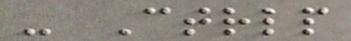- Ctrlp
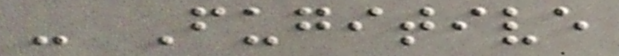- Fugitive
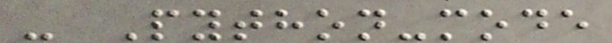- Python-mode
